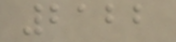2122
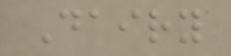Dairy
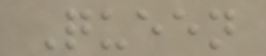Queen
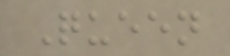Queen
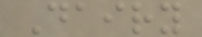Dairy
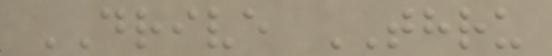DRIVE THRU
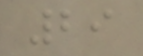29
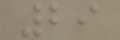29
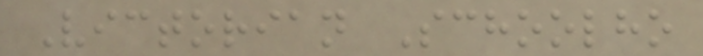Victorian Schoolho
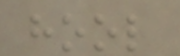hool
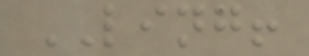LING!
